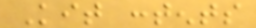Kit contents
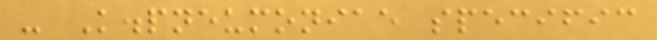- K.pneumoniae specific
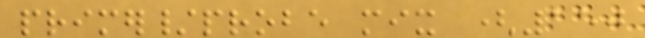primer/probe mix (150
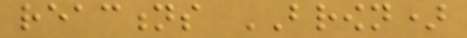reactions BROWN)
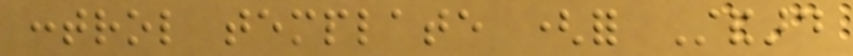control template (for Standard
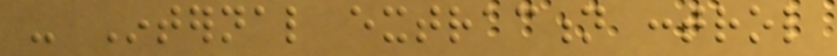- Internal extraction control
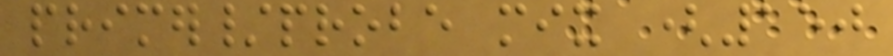primer/probe mix (150
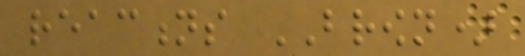reactions BROWN)
